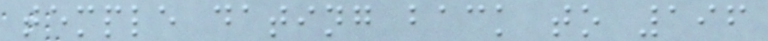temple dating back to 196
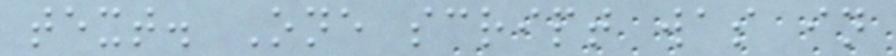text. One script was in
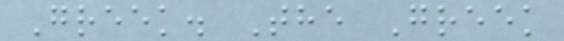Greek. The Greek
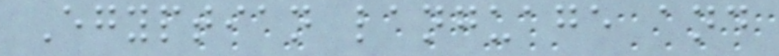Egyptian language and
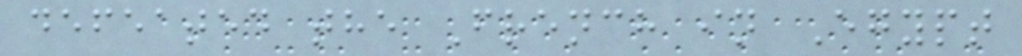defeated the French in Egypt
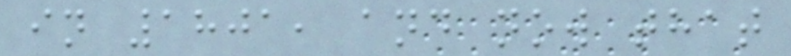in 1801, and now that
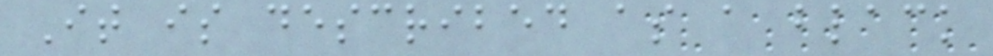It is described as a black
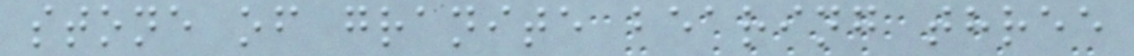stone of granite bearing three
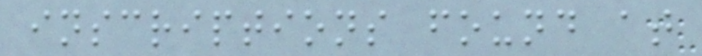inscriptions found at
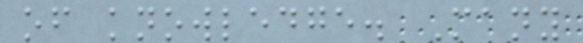of knowledge. Many
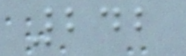242
